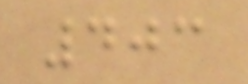403
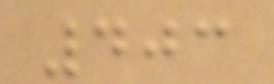403
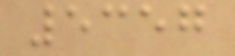5357
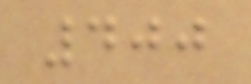400
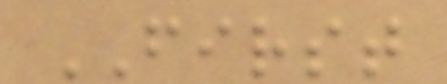FIRST
